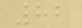82
